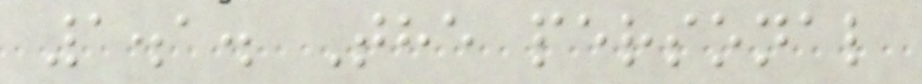1.1. The personal
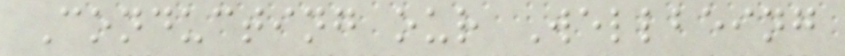Conducting our Wellbeing
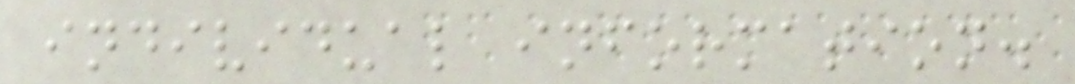individual information.
